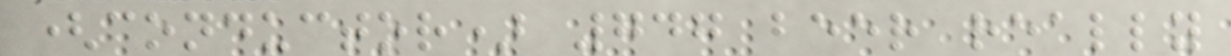(conductor) 747 beer really
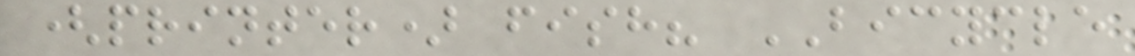(printer) fish? BICYCLE
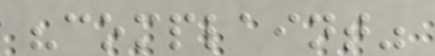"complaint"
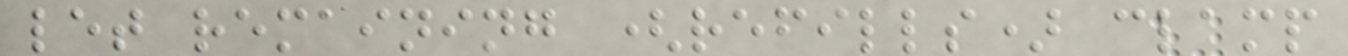let remaining (refills) clamp
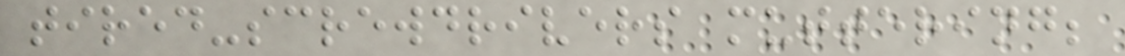tired-screwdrivers muttering;
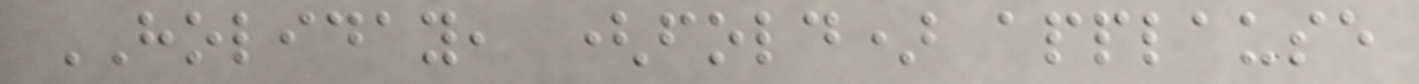HOLIDAY, (fold) applause
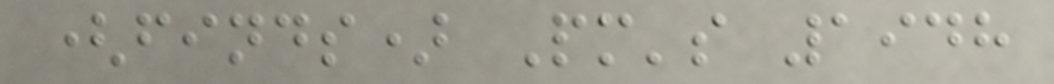(finds) Pm's 1948
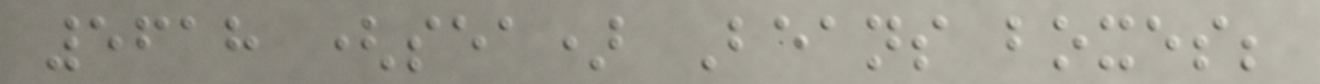5618 (sea) Beans boxes;
